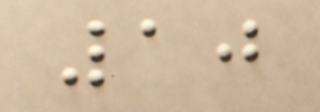10
